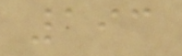193
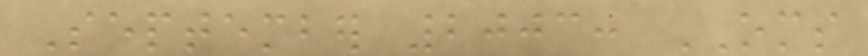September 2003: OMS
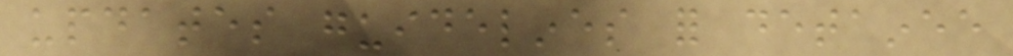updates guidelines for detainee
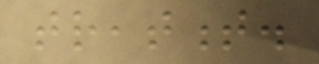treatment.
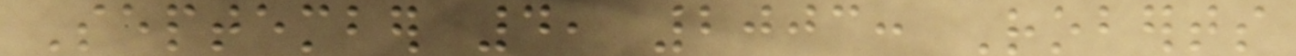September 4, 2003: Roberts
